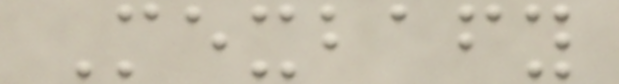Mexbafy
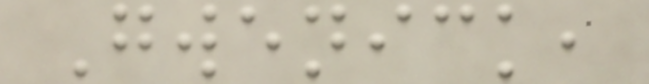Gwenick,
